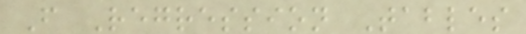F Regression Tables
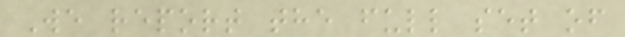We report the full set of
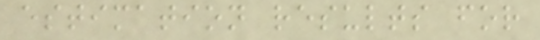estimation results for
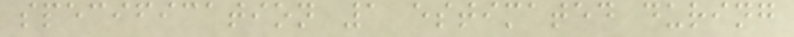specification 1 estimated during
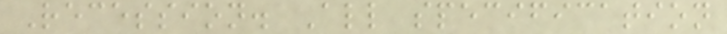Recession. All specification
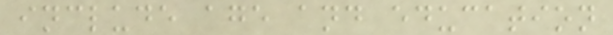include age and education
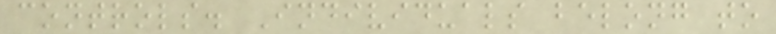controls. Individuals belong to
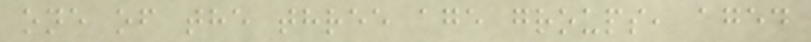one of the three age groups, aged
